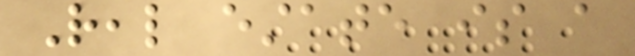Real estate is a
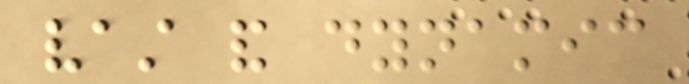vast and dynamic
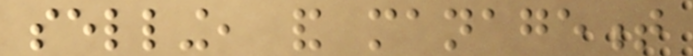selling, and management
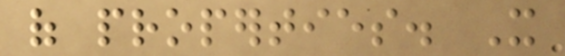of properties. It
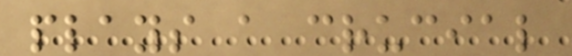plays a crucial
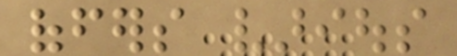offers various
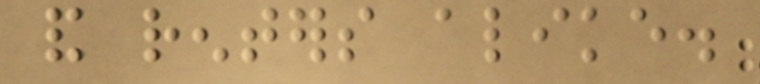and renters alike.
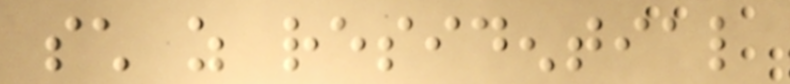such as residential
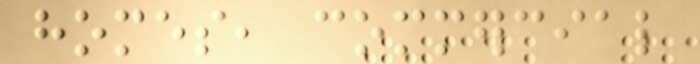homes, commercial
